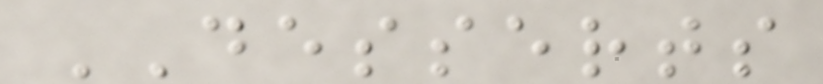DESSERTS
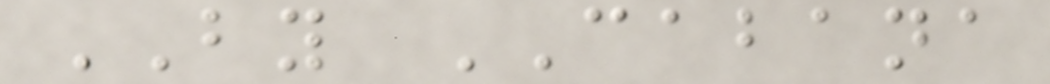BY CABANA
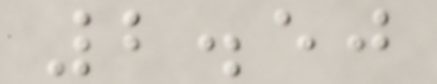2.50
